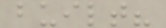built?
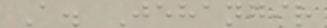A. Jehangir
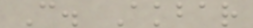C. Akbar
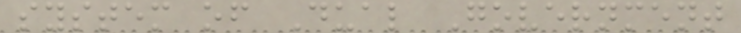system of Dual Government
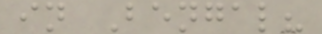in Bengal?
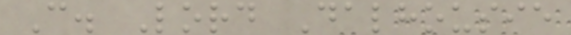C. Lord Dalhousie
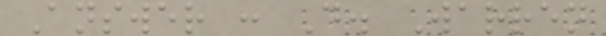Answer : D. Warren
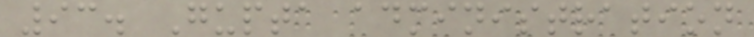93. Gupta administration
